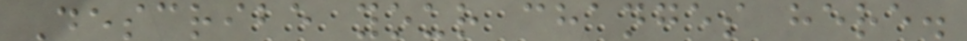Describe your changes here.
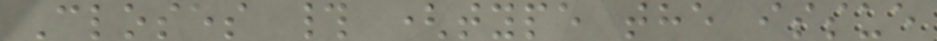Closes # (type the issue
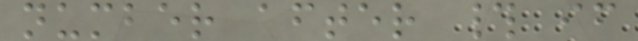number after # if
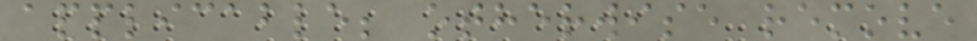applicable; otherwise remove
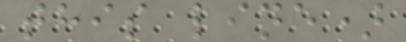this line)
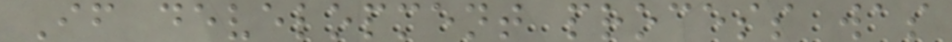If development process was
